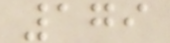179
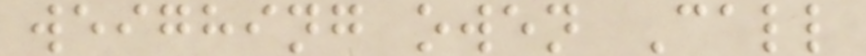weighing owen Call
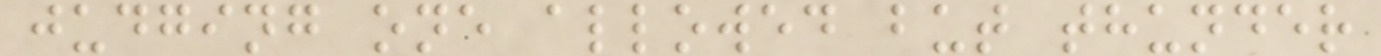judging one allowed but thunder
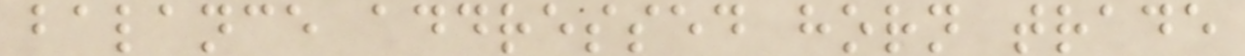balance addressed horn trade
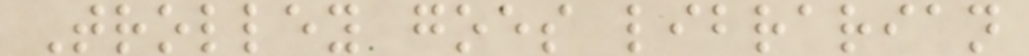Trolley goes librarian
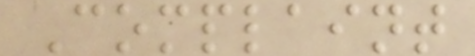Complaint
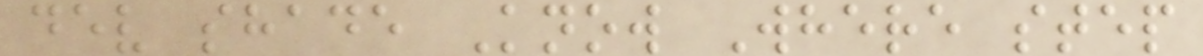dev shade Know Where step
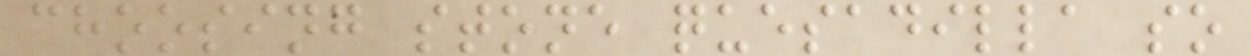choosing stone quesadilla so
